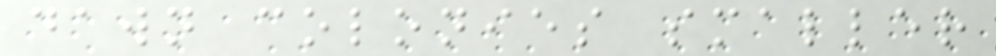dawn colonies smaller
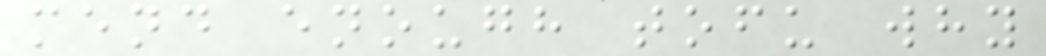mend enough tofu why
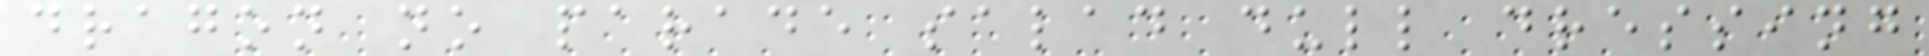dragon no parade salad dull dressing
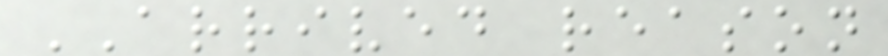ARRIVED reason
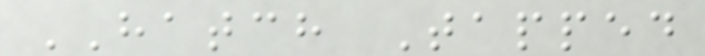HATCH Tapped
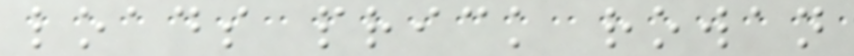loads prick rowan
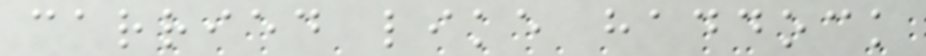carried like haddock
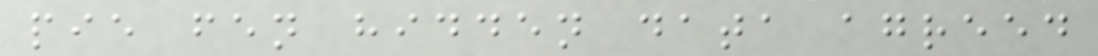pie fen hidden data agreed
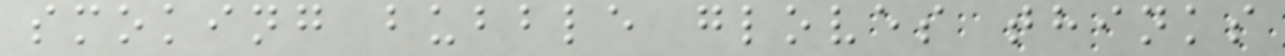smoking bubble gloves thinks
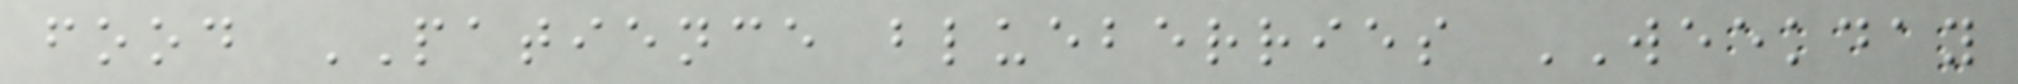food PATIENCE blueberries WEEKDAY
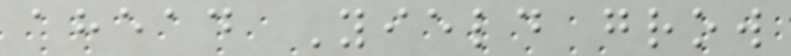ahead Yield grow
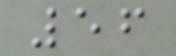56
